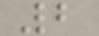2
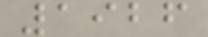1926
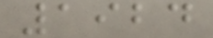1924
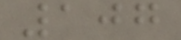107
